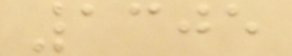1305
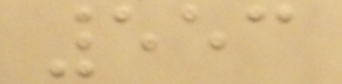553
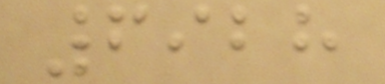6928
